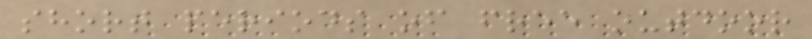short periods of free outdoor
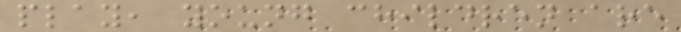play, young children are
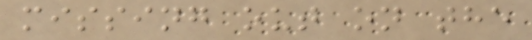missing out on the
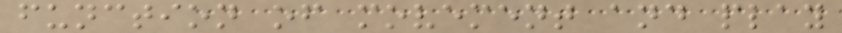function of movement and play
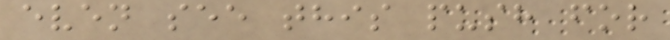even see this push for
